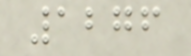1276
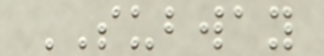SUBWAY
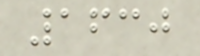1630
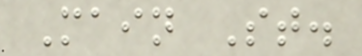Main St.
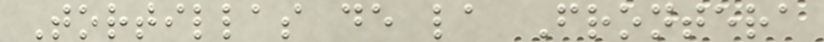Tortillas de la Frontera
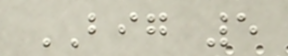BIG 5
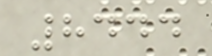8444
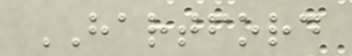HARTFORD
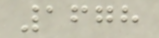1678
